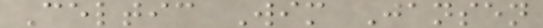Celtic Wim Jansen
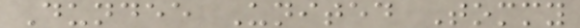Dundee United Tommy
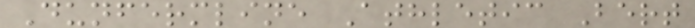Dunfermline Athletic Bert
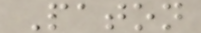Paton
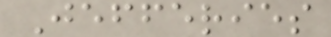Jefferies
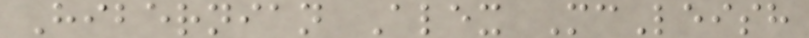Hibernian Alex McLeish
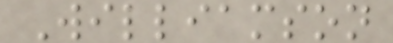Williamson
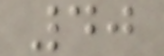40
